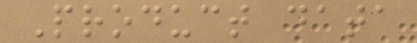Product data
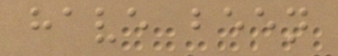have been
